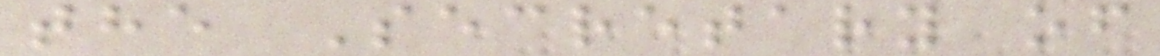the Secretary of
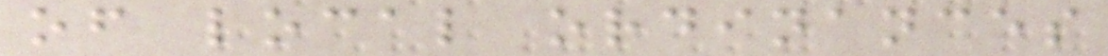of local ordinances
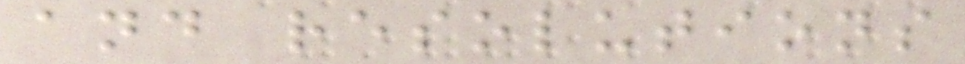and resolutions
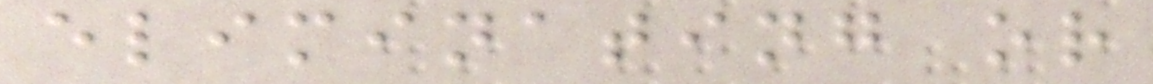eliminating or
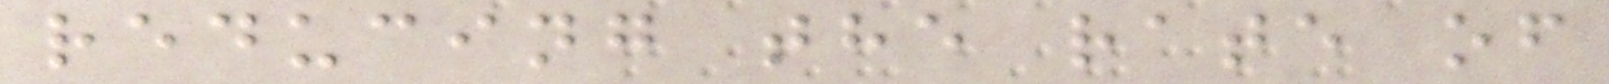reducing the rate of
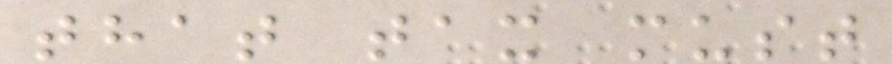that tax must
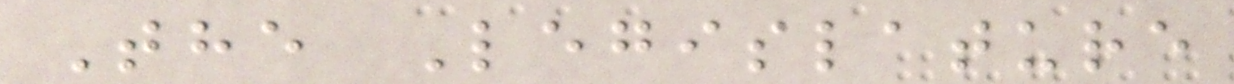The Legislature
